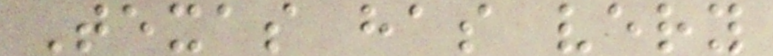Texas has very
